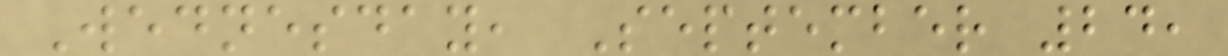Wednesday, September 24,
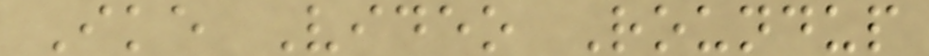Ike Video Roundup
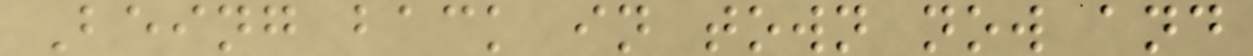Being back in town now and
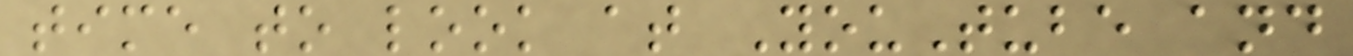time to look at YouTube and
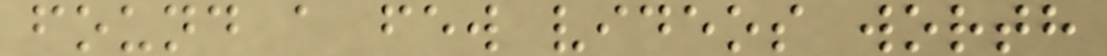found a few videos worth
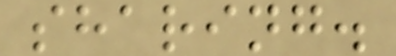sharing.
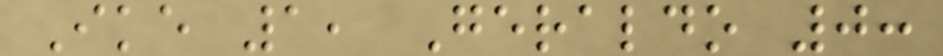Ike 1, Geraldo 0:
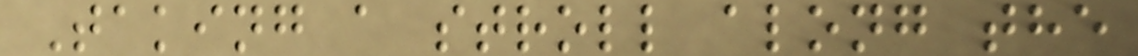Taking a stroll along the
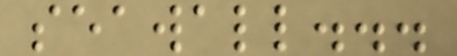seawall...
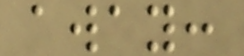away:
